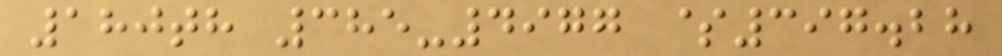180th 385-4977 $397.28
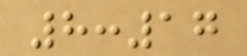8:17
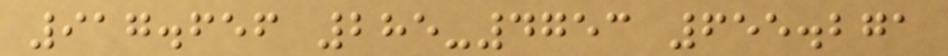917.656 285-4753 655.271
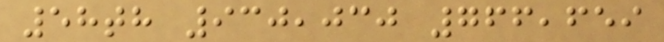58th 930,030 766,659
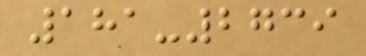181-2739
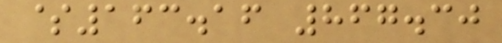$163.16 867.30
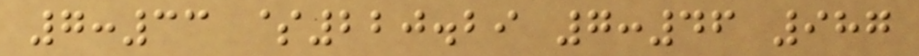7:33 $220.29 7:46 987
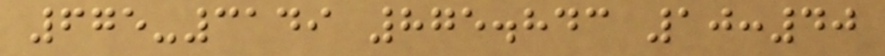675-3149 875.843 10:40
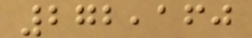272,160
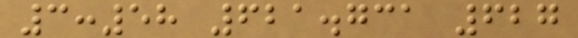3:58 621.731 627
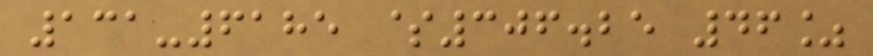131-6185 $306.25 46%
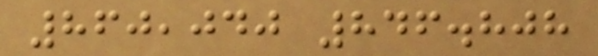860,040 846.808
